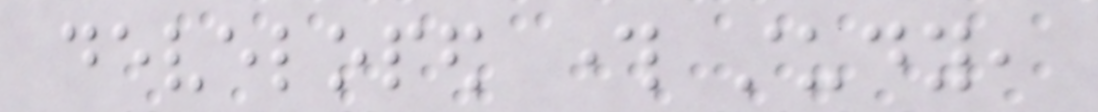developed through study,
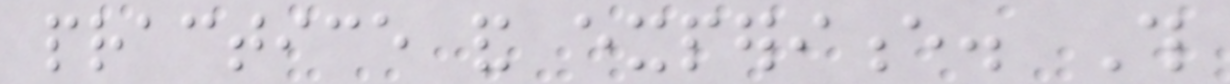practice and experience. This
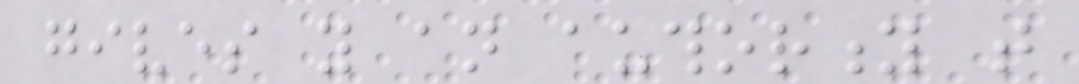gives you an authority that
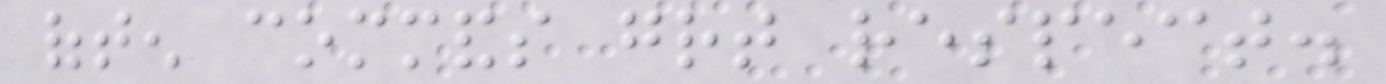often commands great respect.
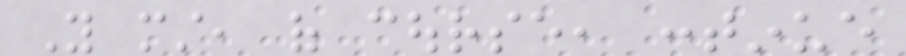You must, of course, continue
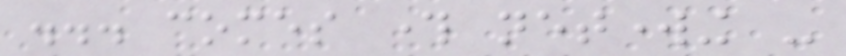... comes through networking -
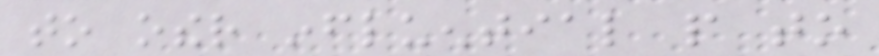to other influential people to
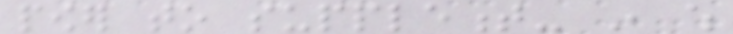power to supplement- in which
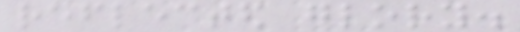reflected glory.
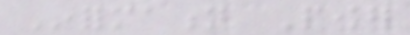Information Power
